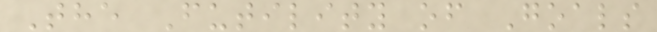The Futility of Goals
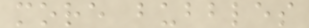more bubbles
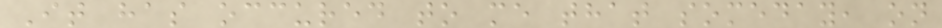It has occured to me that someday, on
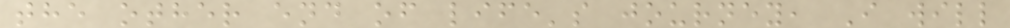the other end of life's journey, I will
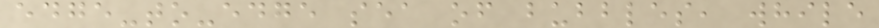edge-to-edge sea of bubbles, while
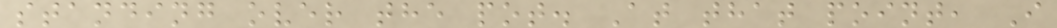standing over the pot. At that point, I
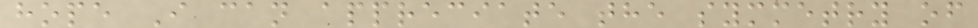hope I can appreciate the symmetry of
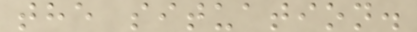the situation.
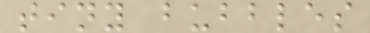tiny bubbles
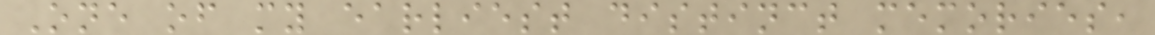One of my earliest distinct memories,
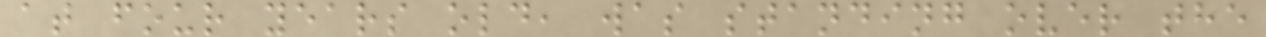at four years old, was standing over the
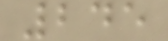245
